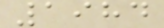1984
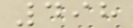498
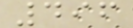496
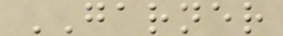GARNER
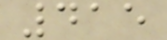415
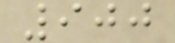900
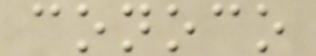conoco
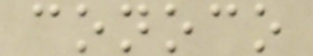conoco
